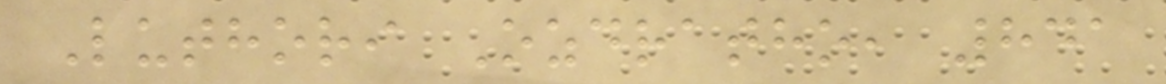Luthori Ozdratho, 841
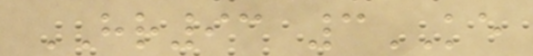HR93 3KE
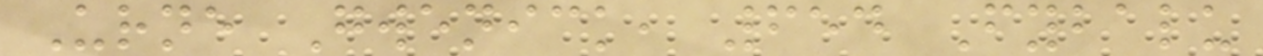Urne Gwenick, 654 Fybalu
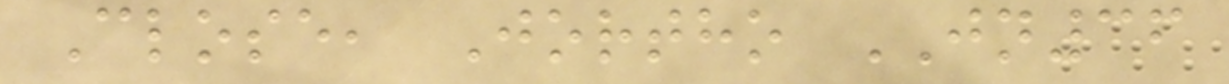Close, Jortho JN36
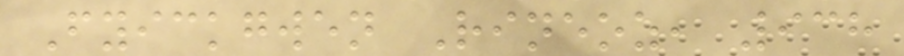Fyickgwen Rineoz, 938
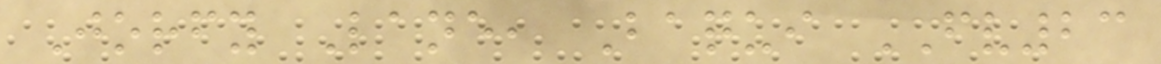Jorfy Lane, Baqui FV23
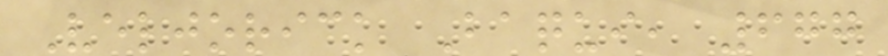Veljorick Baqui, 677
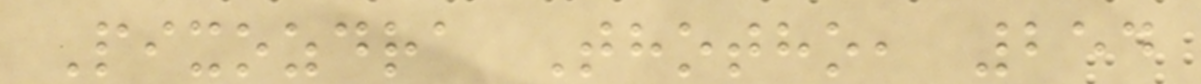Pixozdra Thotho, 254
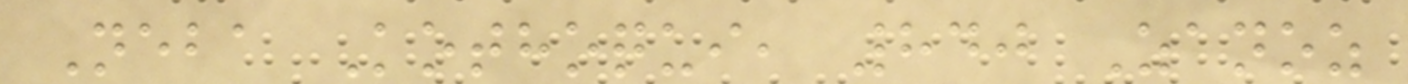Neba Kothoqui, 840 Zanoz
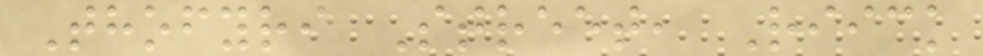Thofyri Street, Riick
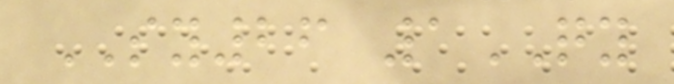SY26 1QY
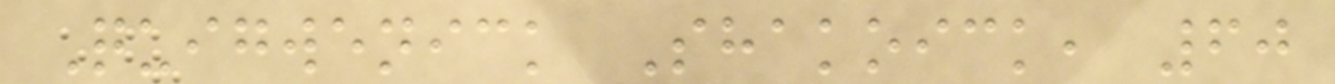Quigwenick Shakoick, 60
